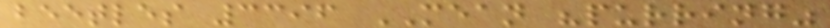beetles 3396 MEAN "purring"
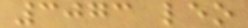3073 leo
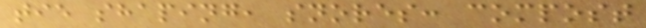tie shaping, snores: compost
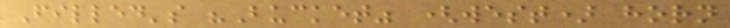Filled's "Bucket" (west) horn
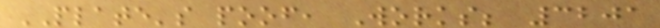PLATE's poof, Works; 3201
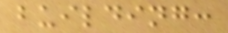building:
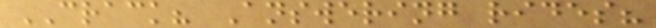CRACK? Answering rides?
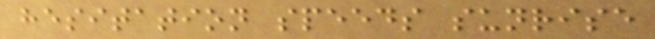hesitation speeds sunrise
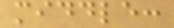middle:
